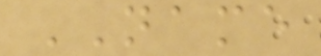NAME
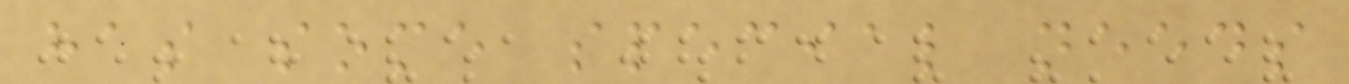has some special needs
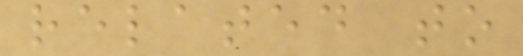related to
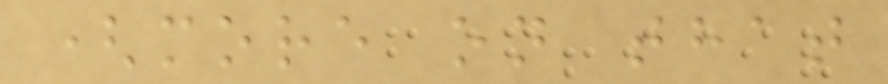(more on that
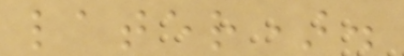later).
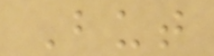But
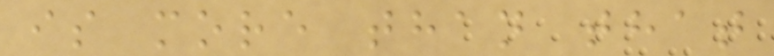is more than that
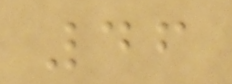46
